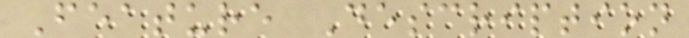Feature Description
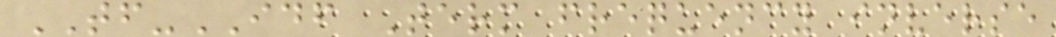TF-IDF Term frequency inverse
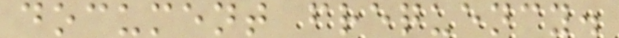document frequency.
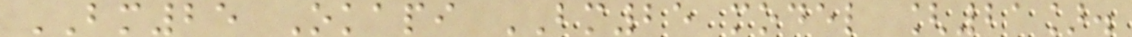BM25 Okapi BM25 model [21].
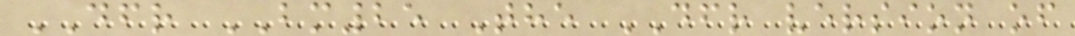DFR BM25 The DFR version of
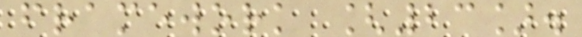framework [23].
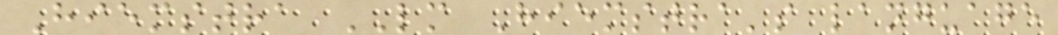Hiemstra LM Hiemstra's language
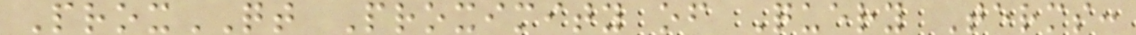ProxQT Proximity of Query Terms:
